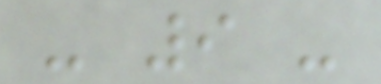- 9 -
